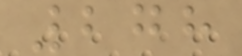278
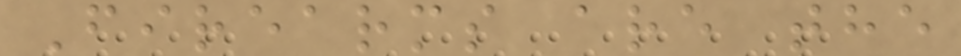Firearms are the
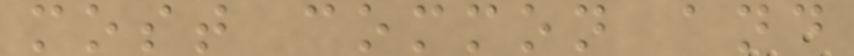most common and
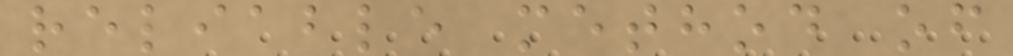reliable method of
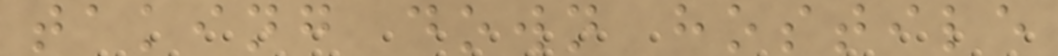taking down hostile
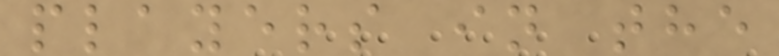players in the
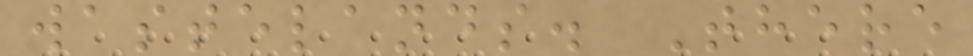wastelands. There
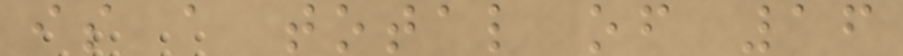is a total of 16
